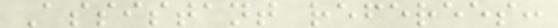Assistant referees:
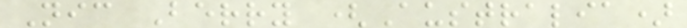Nic Berry (Australia)
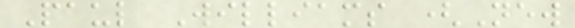Paul Williams (New
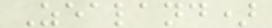Zealand)
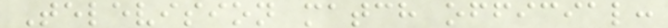Television match official:
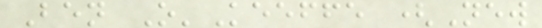Ben O'Keeffe (New
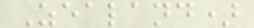Zealand)
